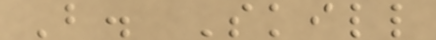B. Skill
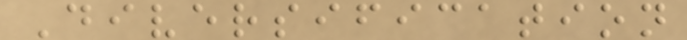Diversification
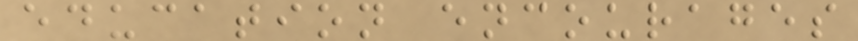education encourages
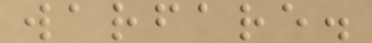warfare.
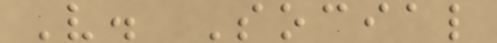V. Social
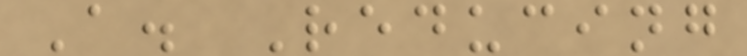A. Reducing
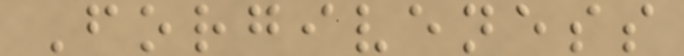Forgiveness
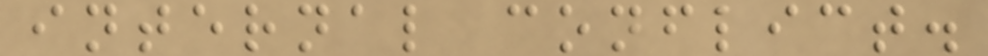internal conflict.
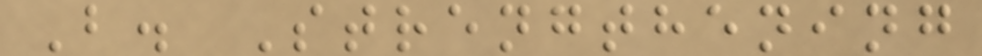B. Strengthening
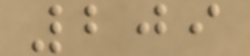209
